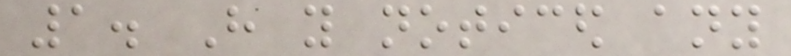1. Have you noticed any
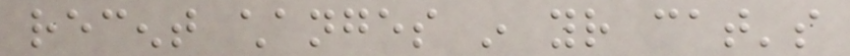recent changes in your cat's
